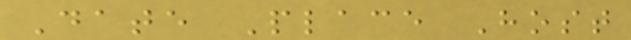Date Place Host
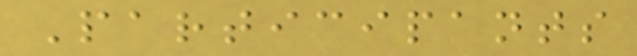Participants
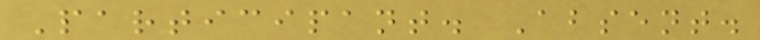Participant. Absent.
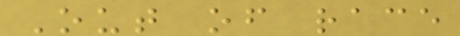Out of race
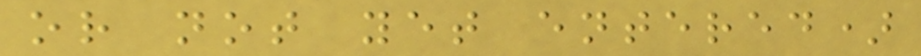or not yet entered)
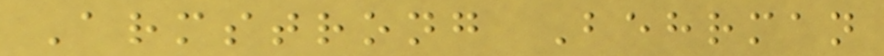Armstrong Behrman
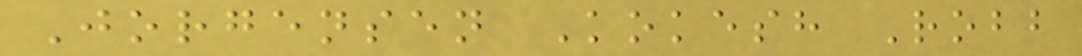Jorgensen Kokesh Robb
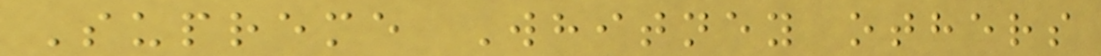Supreme Whitney others
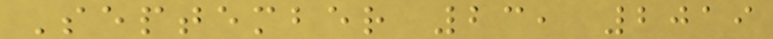September 23, 2019
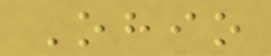Ohio
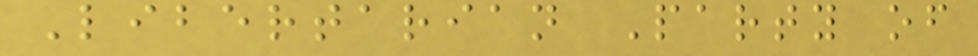Libertarian Party of
